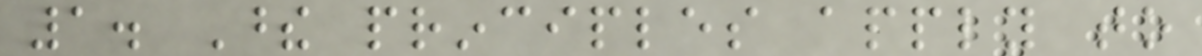1. These principles apply to
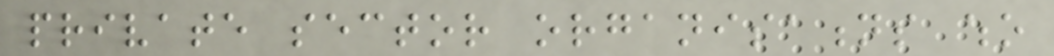private sector organisations who
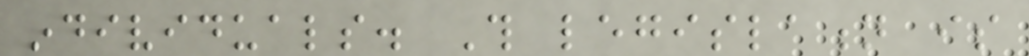individuals. This legislation is
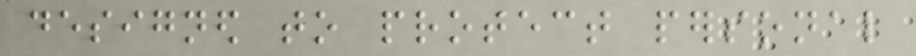designed to protect personal
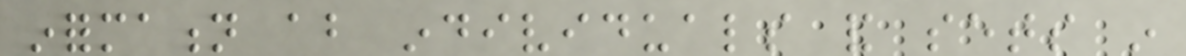information about individuals and sets in
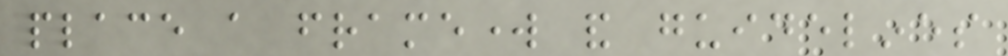place a framework and guidelines
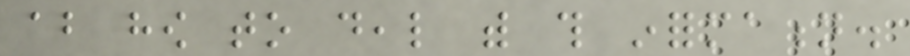about how to deal with this information.
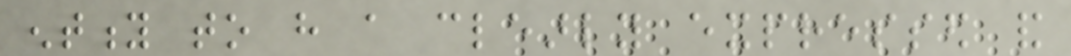entity to have a clearly expressed and
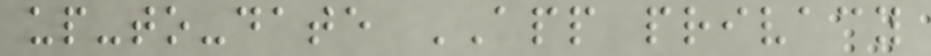up-to-date APP privacy
